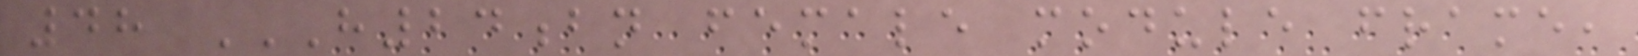48 H24BN FEMALE MODULE FRAME,
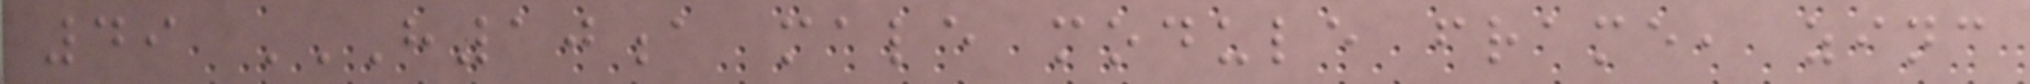49 H10A MALE MODULE FRAME, ZINC
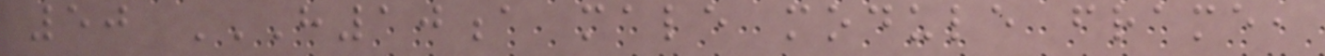50 H10A MALE MODULE FRAME,
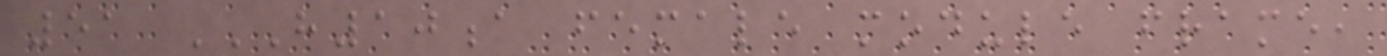51 H10A FEMALE MODULE FRAME,
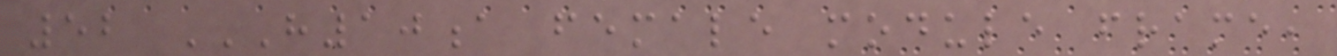52 H10A FEMALE MODULE FRAME,
